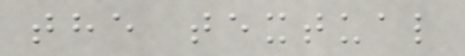the textual
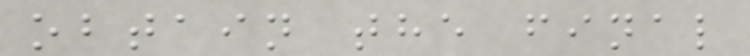obtain the final
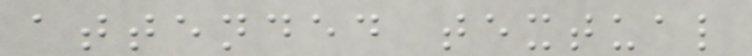attended textual
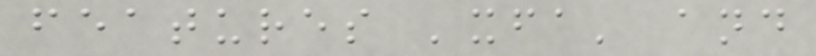features 'xfa' and
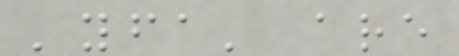'yfa' are
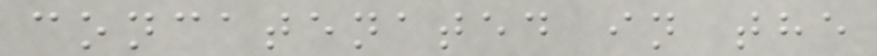concatenated in the
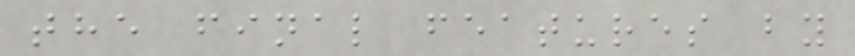the final features by
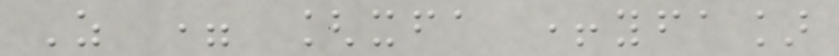Z = [xfa +yfa]
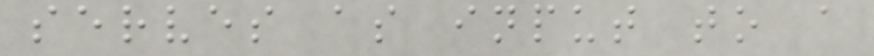serves as input to a
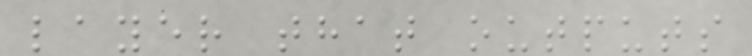layer that outputs
